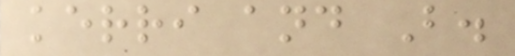kerri and B.
